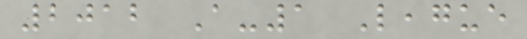2012 A-1 League
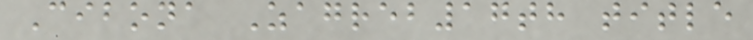Cibona Zagreb17th title
